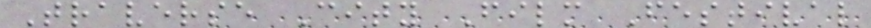Traverse City Film Festival
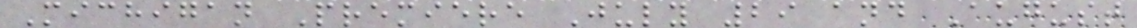Michigan Premiere July 29 and August
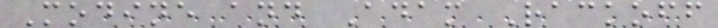Modine and Adam Rackoff
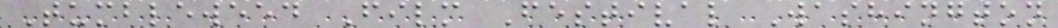Tumbleweed Film Festival Washington
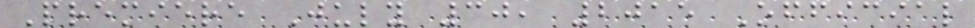Premiere July 30, 2015 Official
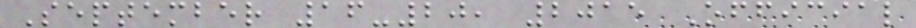September 16-20, 2015 Official
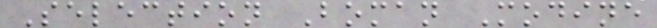Selection Boman Modine
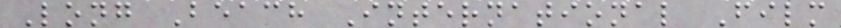Long Beach International Film
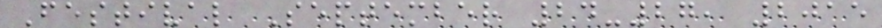Festival September 24-27, 2015
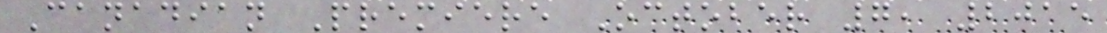Canadian Premiere October 7, 2015
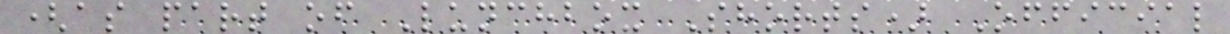(as part of Lunchbox Shorts) Official
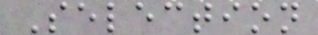Selection
